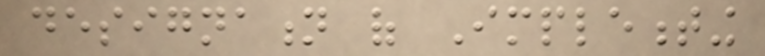designation of Implementing
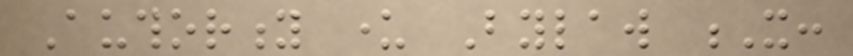Authority under Bylaw X:
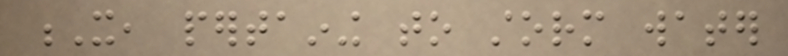X, pertaining to storm water
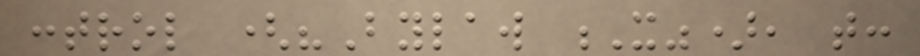control ("Bylaw X"), that:
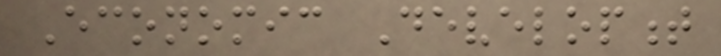Economic Development
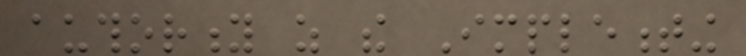authority as the Implementing
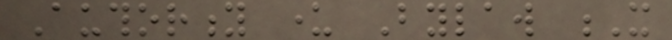Authority under Bylaw X
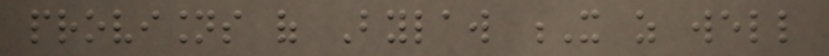provisions of Bylaw X as well
